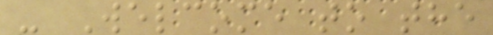- Welcome to the
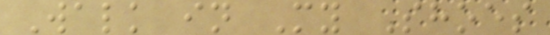Walk in My Shoes
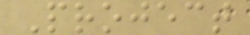Project
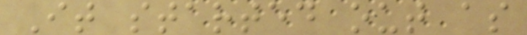It started out as
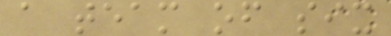a team of six
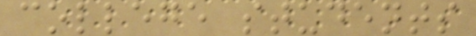college students
